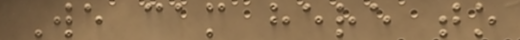We cam here to
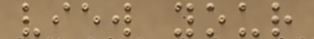view your
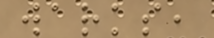warks,
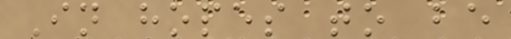In hopes to be
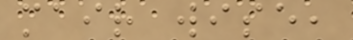mair wise,
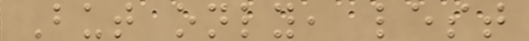But only, lest
